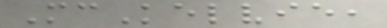McKelvie,
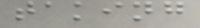taking
